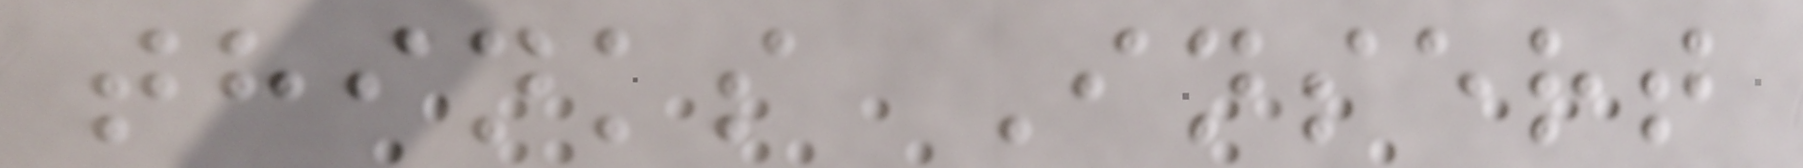thinks Insert
